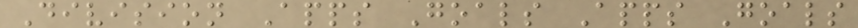Division Apps Goals Apps Goals
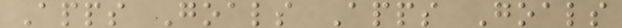Apps Goals Apps Goals
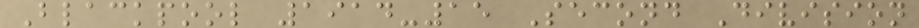Blackpool 1914-15 Second Division
